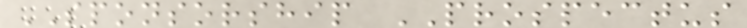SPONSORSHIP PROSPECTUS
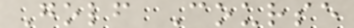Golf Course
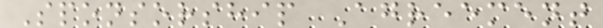Sponsorship Agreement
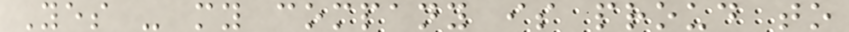Yes - my company is proud to
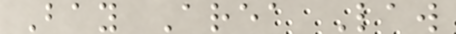Bay Area Law
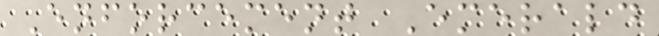Enforcement Emerald
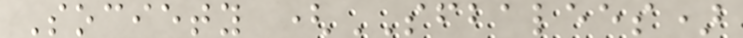Society (SFBALEES)
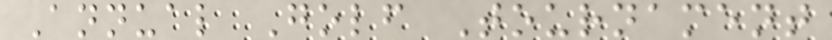Annual Golf Tournament
